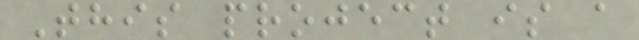This project is a
